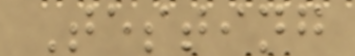Testing
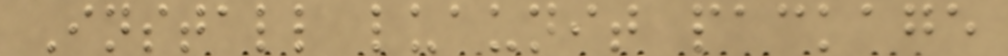Install luaunit package
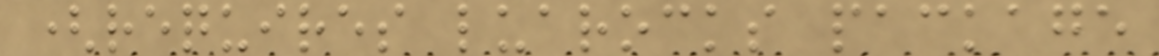(requires luarocks package
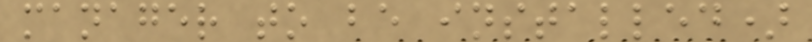manager to be installed)
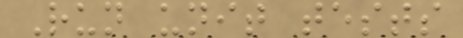Run unit tests
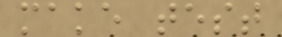make test
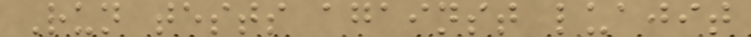Run tests against luajit
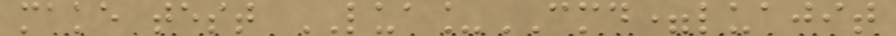make test LUA_CMD=luajit
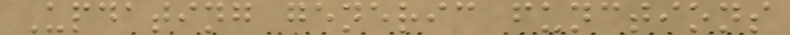Updating generic functions
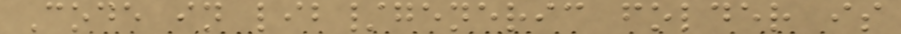Code in lib/generic folder is
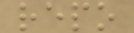repo
